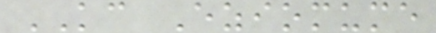KC Eziomume
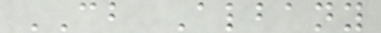CB Albany
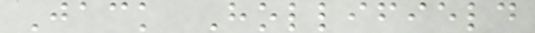Jack Hollifield
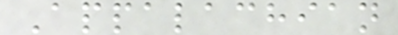Appalachian
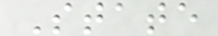State
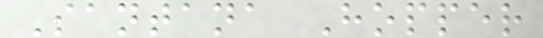Santana Hopper
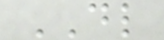DL
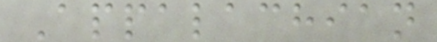Appalachian
